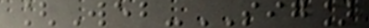[Web-SIG]
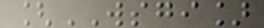[WSGI]
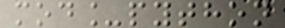mod_python
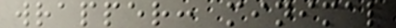wrapper: minimal
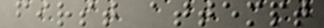first attempt
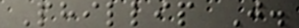Phillip J.
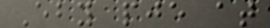Eby pje at
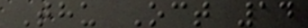Thu Oct 14
